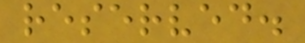reserved.
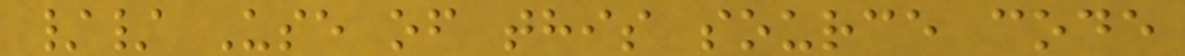// Use of this source code
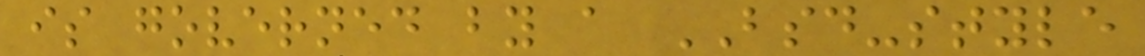is governed by a BSD-style
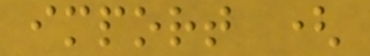import (
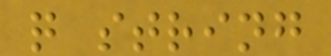q string
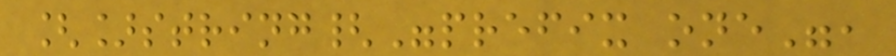[]string{"prefix one",
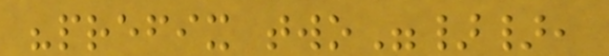"prefix two"}},
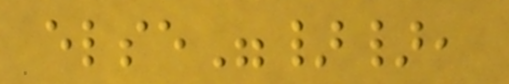else"}},
